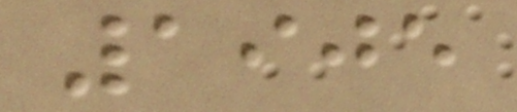1905
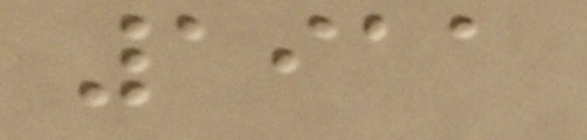1911
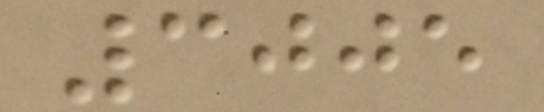3005
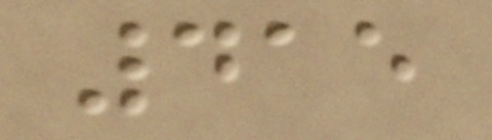415
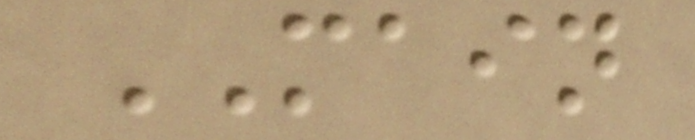MAIN
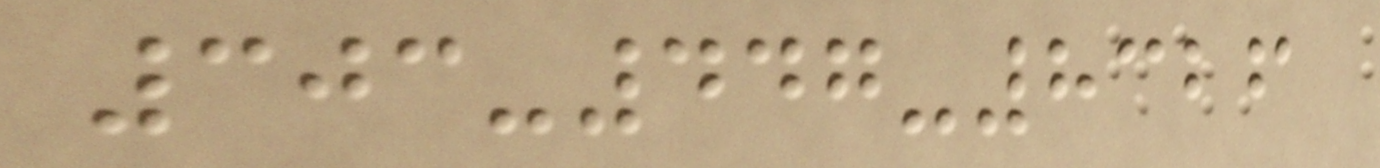303-447-8326
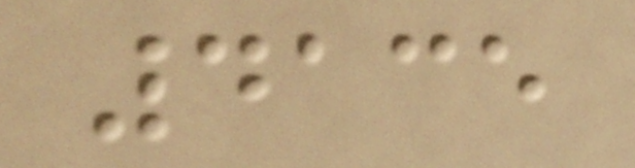4135
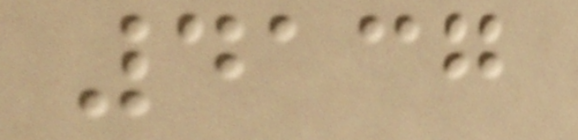4137
